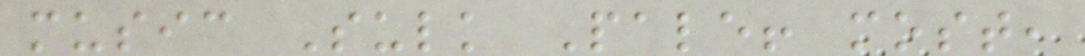music Sulk Pale! most,
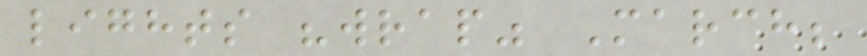lights "wrap" March;
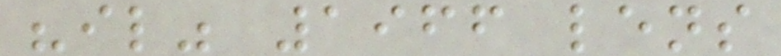"il" 1966 lens
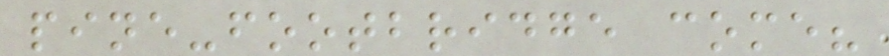pine-footbridge come?
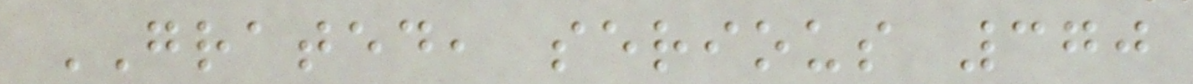GRATED, serious 370
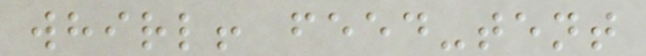whirl! feed-tent
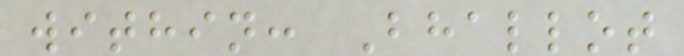within: Bhallot
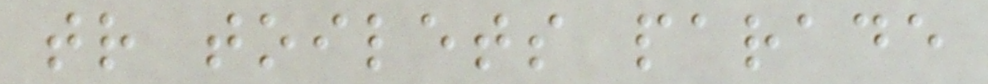tr toilets parade
